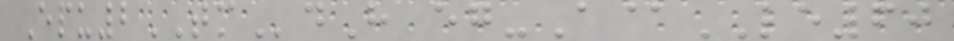Epu2TMdH eg-A@LE60
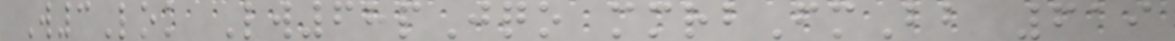W3Lok Lw68pJqo mmrbFmBb 619
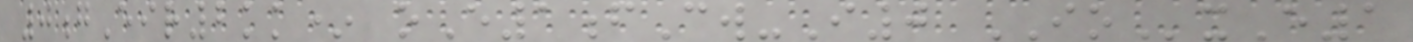0gEir2kk* oE1fCw-I0 IOxE1
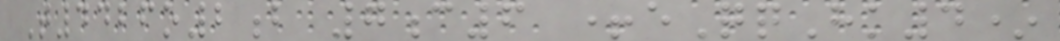T4426o2b 7c6 +eQqHk4*
